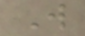W
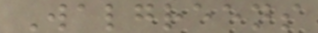Walgreens
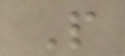P
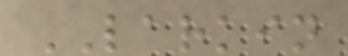LARKIN
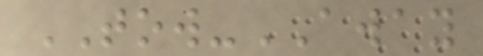TOW-AWAY
